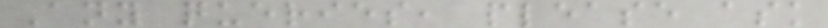Any queries, please ask
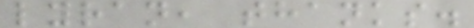lyran, thanks.
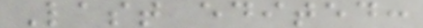Last edited:
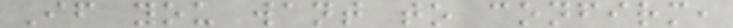If you want to confirm,
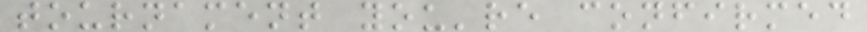tournament you're confirmed
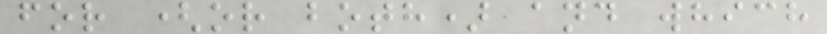for (or both) and which
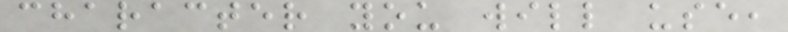character you will use,
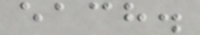each.
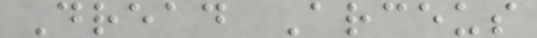Dread Arceus
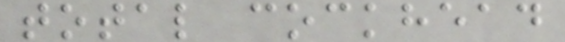total cockhead
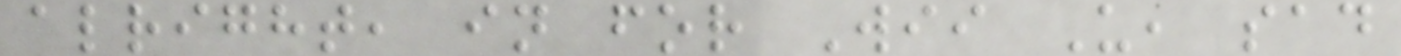alright, in for Wii U, sad
